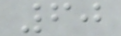60
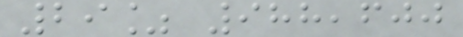29% 988,600
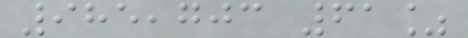985,703 61%
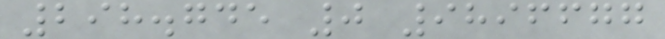298.745 0 9896677
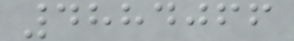4884066
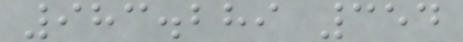983.289 354
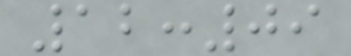12:09
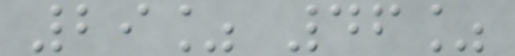29% 46%
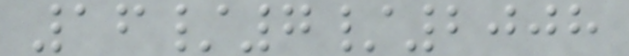16/7/2008
